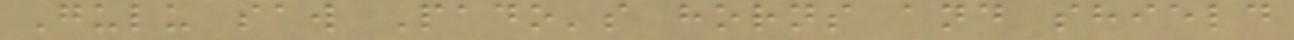Gulu saw Pado's horns and shield
